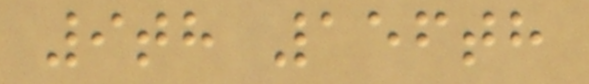9th 156th
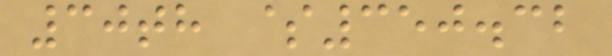30th $350.32
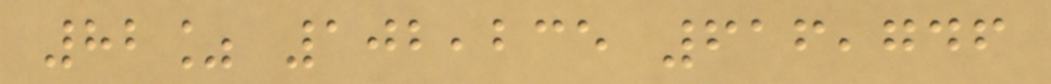82% 102,235 616,746
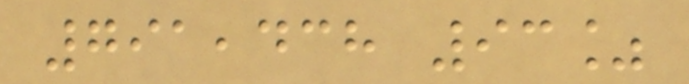791,438 93%
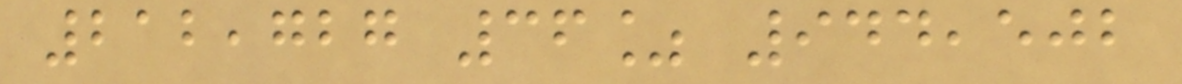212,727 36% 944,502
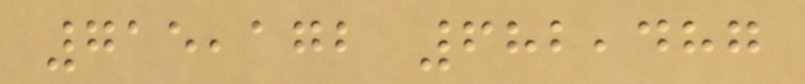715,172 682,487
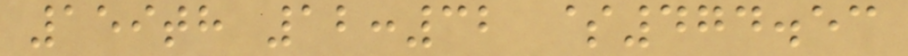159th 12:32 $474.53
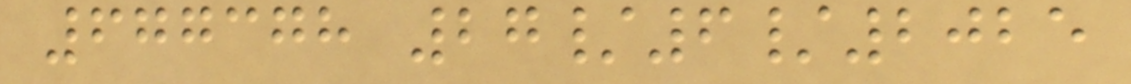677378 27/6/2025
